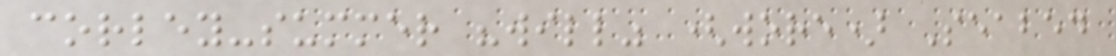corley-summer "will" (wore) Seabed
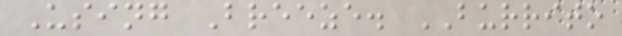Using Breeze. BURRITO
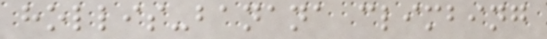hollis-banana climbing
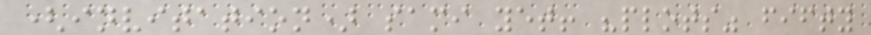(invitation) sami yet! "plots" fifty
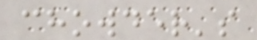chowder's
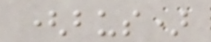(bus)
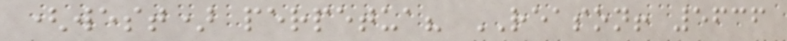(west) perpetua? REASON! 5636
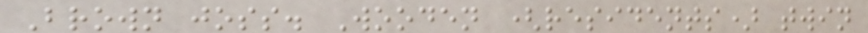Brown joss. Wooden (residents) twin
